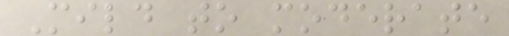Mild to moderate
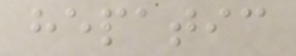hepatic
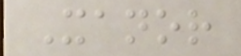Xanor
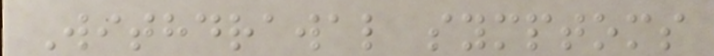Withdrawal symptoms
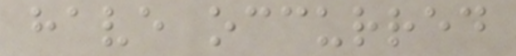have occurred
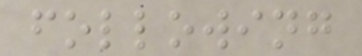following
